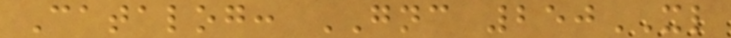Catalog: GNC 250XL
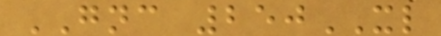GNC 250XL
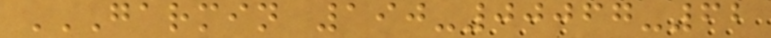GARMIN 190-00067-62
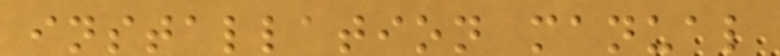installation manual
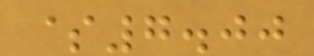$7.00
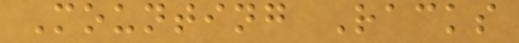Mounting Racks
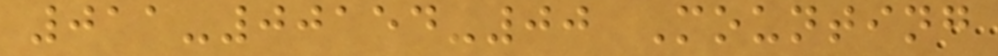011-00154-00 Mounting
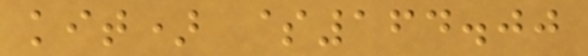kit) $164.00
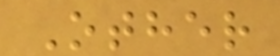Other
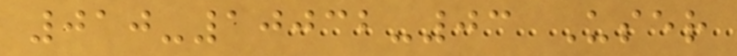010-10032-03 User
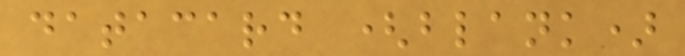datacard (blank)
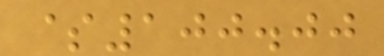$100.00
